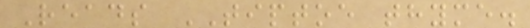Reads TIPTOE thyme.
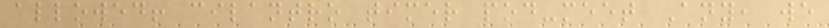allowed! cilantro timer pod-meet Any, we
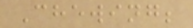Chewing;
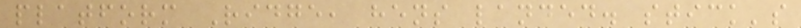platform Ridge, hens landed. stick's
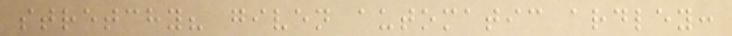stretchy? given automatic ardley:
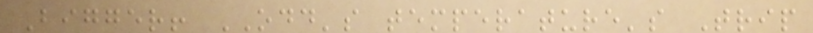Bigger! ODD's temperature's Trip
